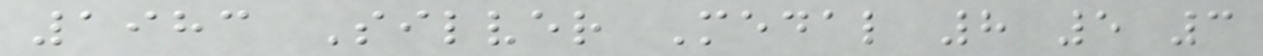1983 Silver Medal 8 5 3
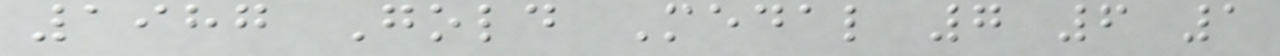1987 Gold Medal 7 6 1
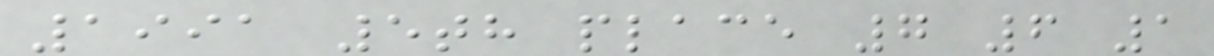1991 5th place 7 6 1
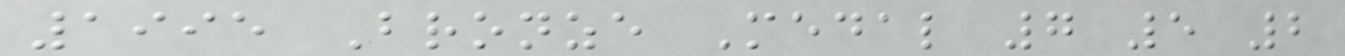1995 Bronze Medal 7 5 2
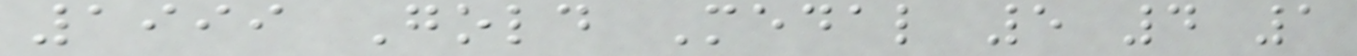1999 Gold Medal 5 4 1
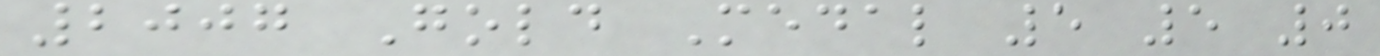2007 Gold Medal 5 5 0
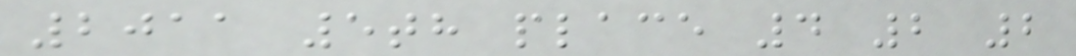2011 5th place 4 2 2
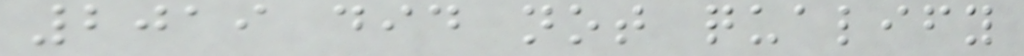2019 did not qualify
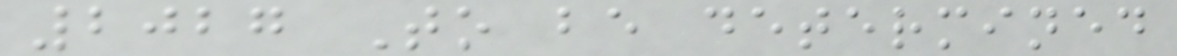2027 To be determined
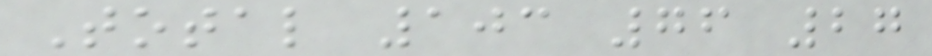Total 103 76 27
